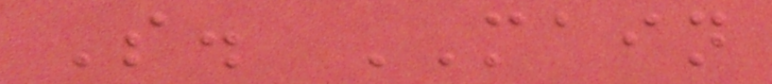S. MAIN
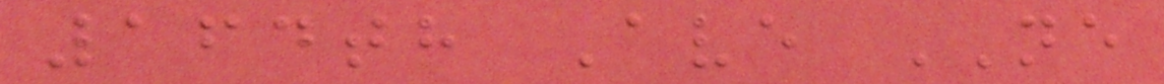164th Ave NE
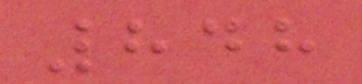848
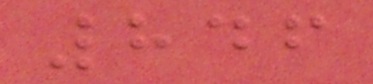846
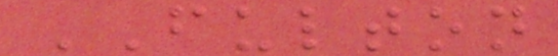FULTON
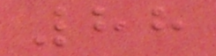88
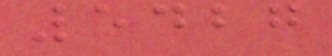5427
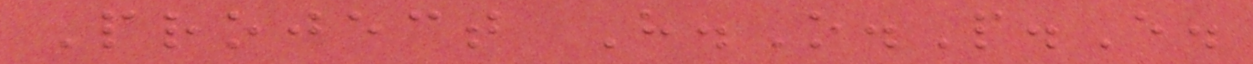Project H.O.P.E.
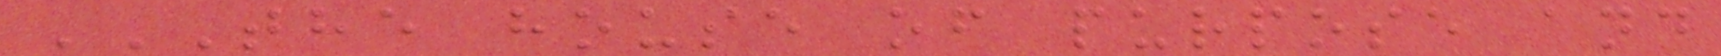THE HOUSE OF PURPOSE AND
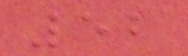52
